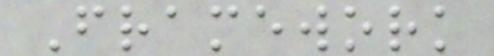Framework
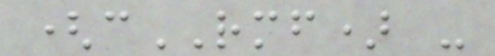(cRMF) -
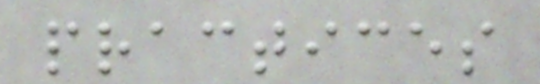practices
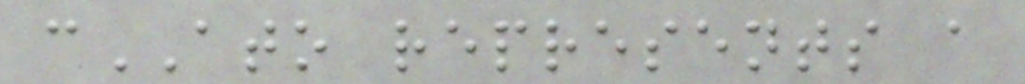cATO represents a
